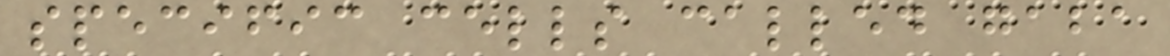specific cells called gaba
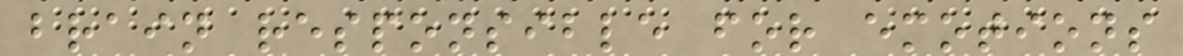brain responsible for emotions
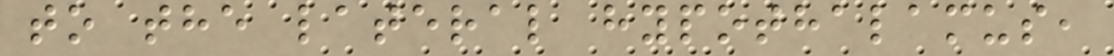to the lateral hypothalamus,
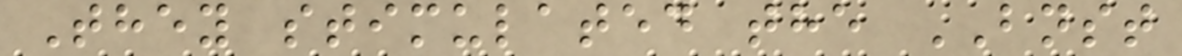They stimulated the BNST
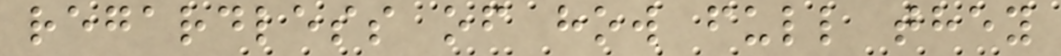regardless of how full they
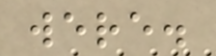were.
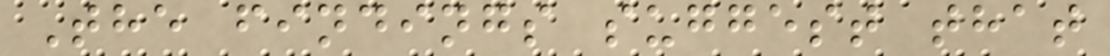The findings suggest that
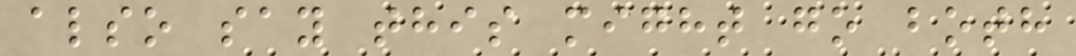also say this might go both
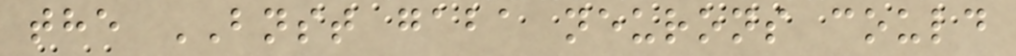the BNST gaba neurons could
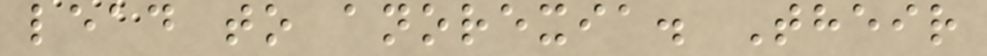lead to anorexia. Their
